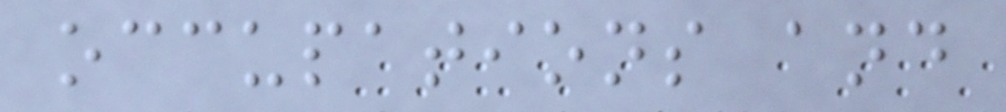occupations and
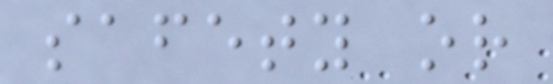safety or
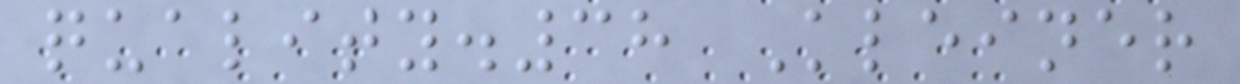quality.38 Kleiner
